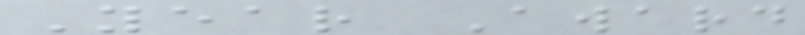Year Award
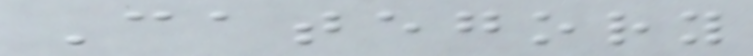Category
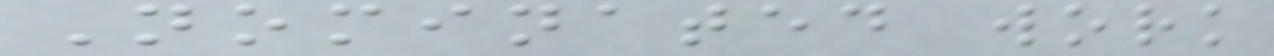Nominated work
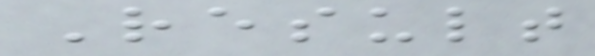Result
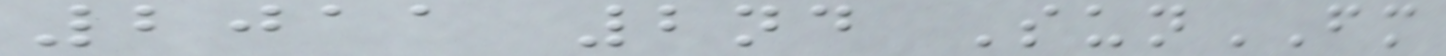2011 2nd SunFM
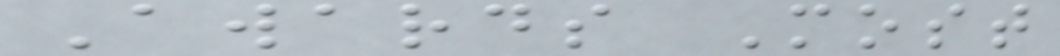Awards Most
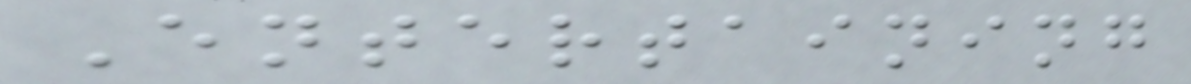Entertaining
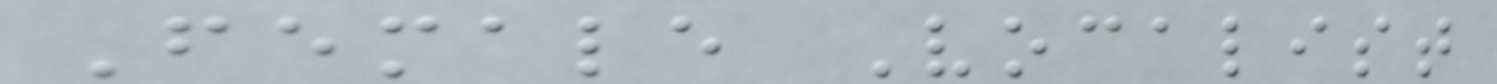Female Vocalist
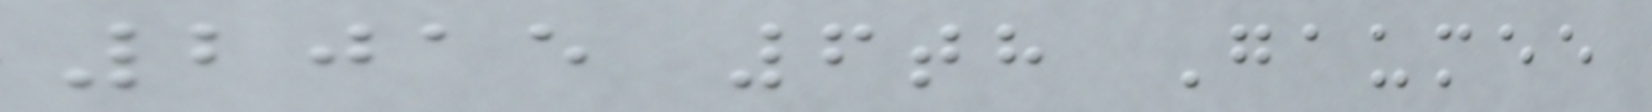2015 6th Gaumee
